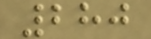280
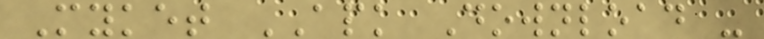Myket APK Download -
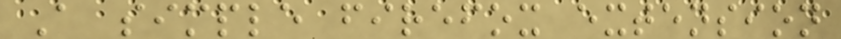A simple firefox extension
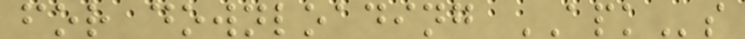for downloading APKs
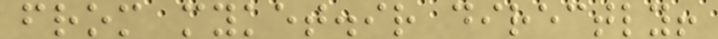from myket.ir directly!
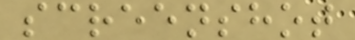screenshot
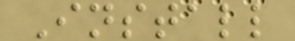Install
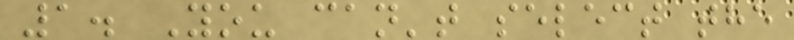1. You can't select the
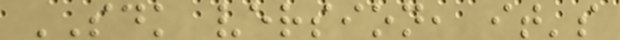SDK version, it's
